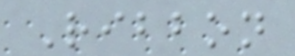Ribbon
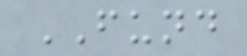FUND
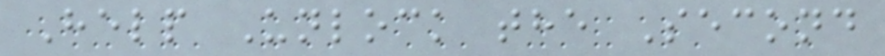Help Unlock the Second
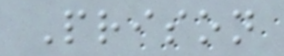Prison
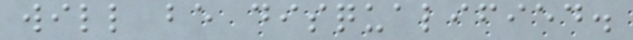will be disqualified.
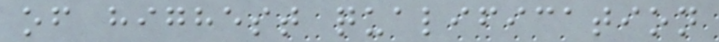of highest qualification
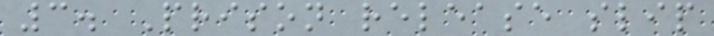3. Prison release slip
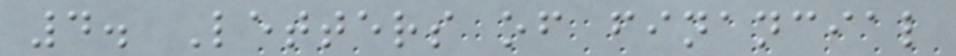4. Letters of financial
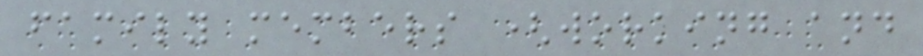family members (working and
